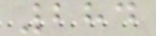284
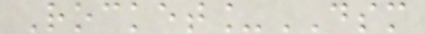Rocket_DSM
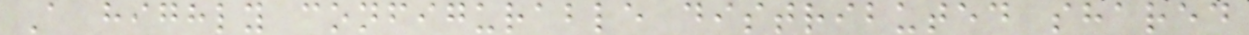A highly configurable distributed shared
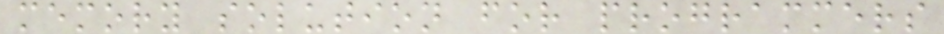memory solution for programmers
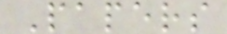Papers
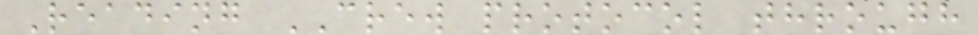Reading CREW protocol through
